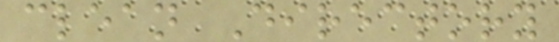clean Directory
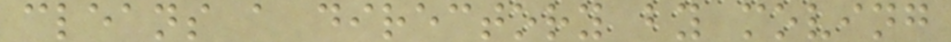cleans a directory by moving
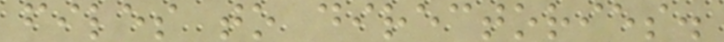files to directories.
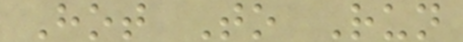Hot To Run
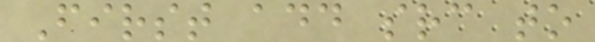First add src to
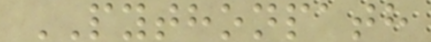PYTHONPATH
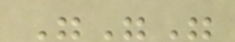"""
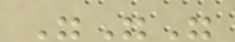"""
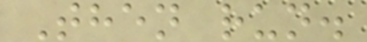Then run.
